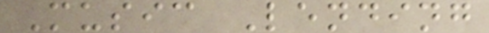Music Lending
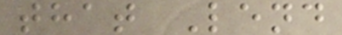that Lend
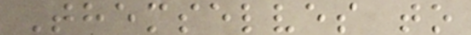Themselves to
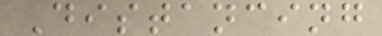Distancing
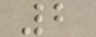2
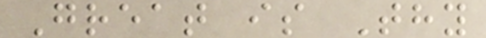Great is Thy
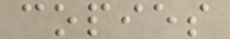copies
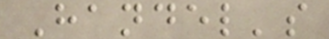Handel's
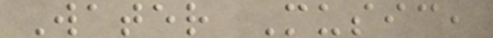Water Music,
